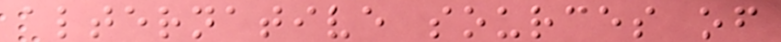alternative sources of
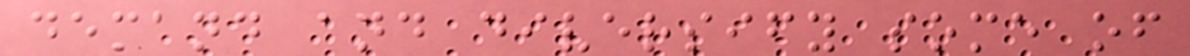demand and diversify some of
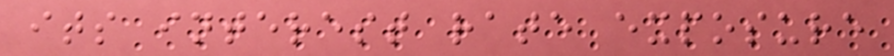its interest rate exposure
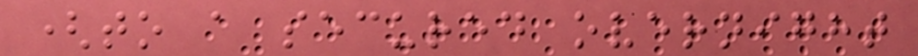(to a secured overnight
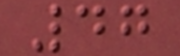47
